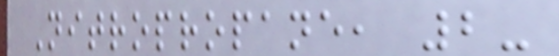Nitropropane, 2-
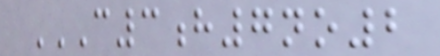C3H7NO2
